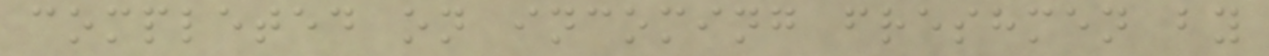completed on incoming freshmen by
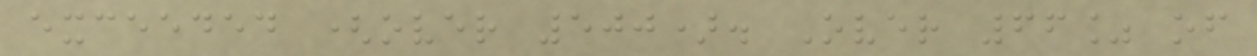exceeded (over 500). Over 66% of
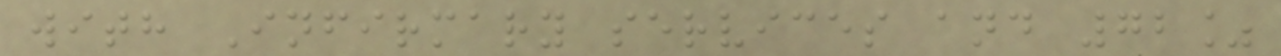with Infirmary services and 72%
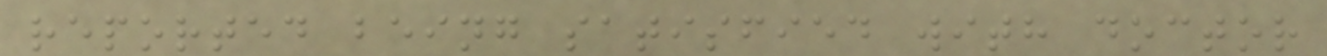reported being satisfied with doctor
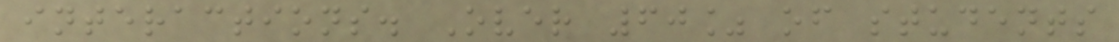interactions. Over 60% of students
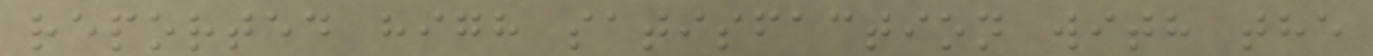reported high satisfaction with the
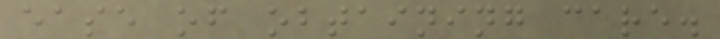ease of obtaining care.
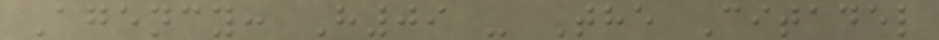Agency: H09 - The Citadel
